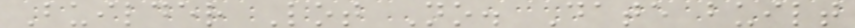Builder Lot No. Date built
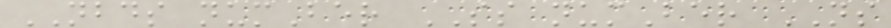NBDS numBer SS numBer NS
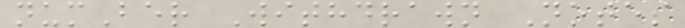numBer Withdrawn Notes
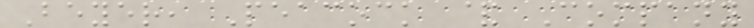Beyer, Peacock & Company
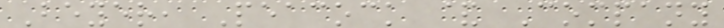Beyer, Peacock & Company
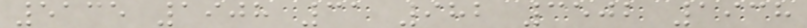5135 1908 31 982 3502 1938
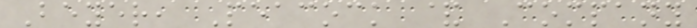Beyer, Peacock & Company
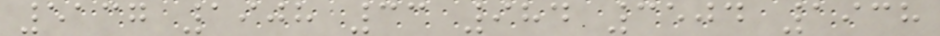5137 1908 33 984 3504 1938
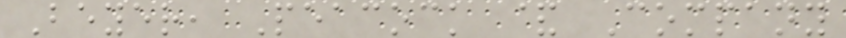Beyer, Peacock & Company
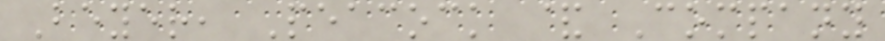Beyer, Peacock & Company
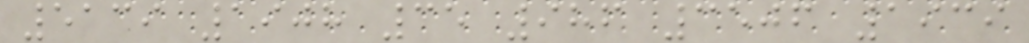5139 1908 35 986 3506 1939
